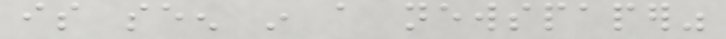is seen in a newspaper"
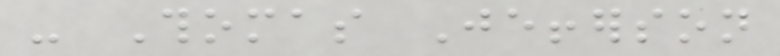- Thomas Jefferson
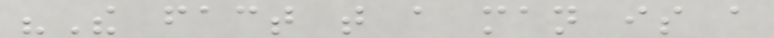"The fact that a man is a
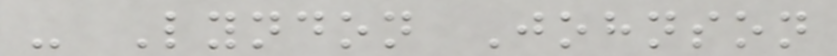- Lyndon Johnson
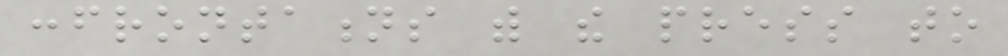confrontations with the press to
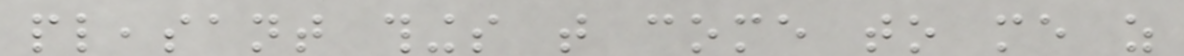pleasant things that come to me as
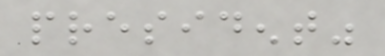president"
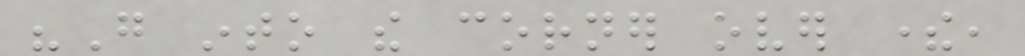"Go into the corner over there,
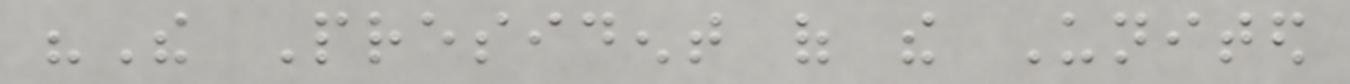"The President of the United
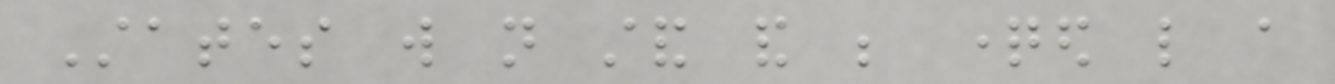States will not stand and be questioned like a
